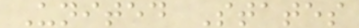United States
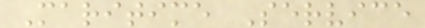Maritime Service
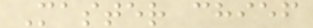Master chief
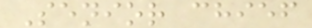Senior chief
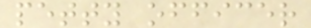petty officer
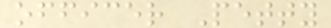officer Petty
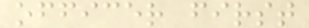officer first
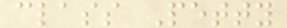class Petty
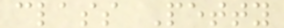class Petty
